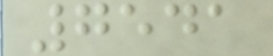7541
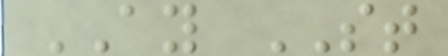AY ST
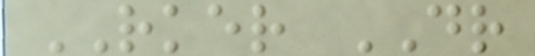RKER DR
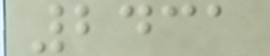2431
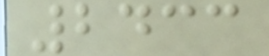2433
